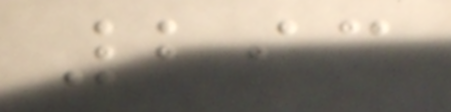293
